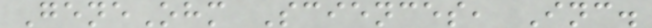GeneOhm Sciences, Inc.
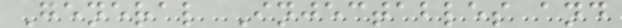General Injectables and
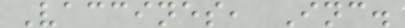Vaccines, Inc.
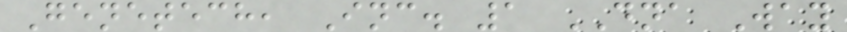Genetech, Inc. 1 DNA Way
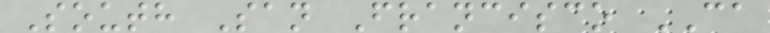South San Francisco CA
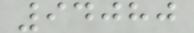94080
